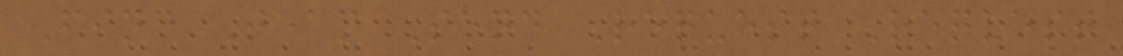Find Team Send Request Request
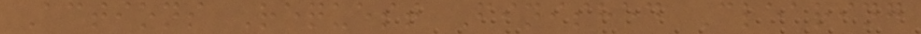Actions Request Finished Clearing
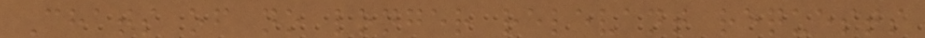Chats of no longer relevant requests
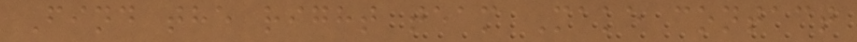Find the right team Make contact
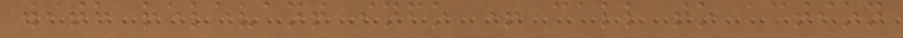with relevant info + call to action
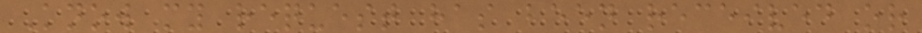Know my request has been received or
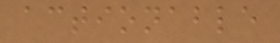actionable
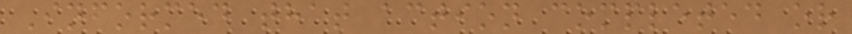Informed that action completed or
